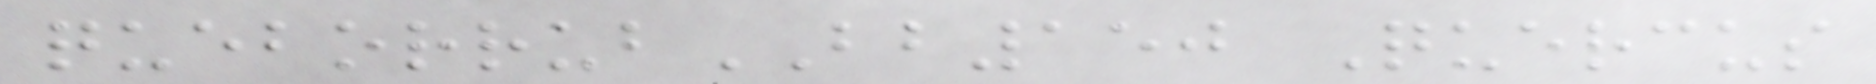queborrubBB150 Quercus
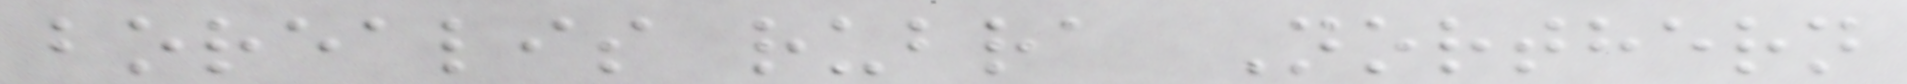borealis rubra Northern
